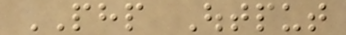PHP Output
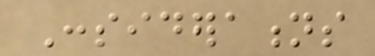Considerations
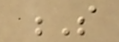S
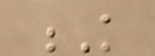K
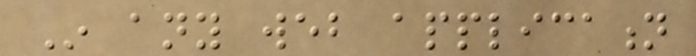In any web application
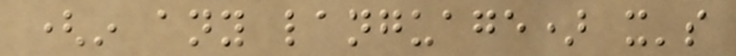(in any language) it's
